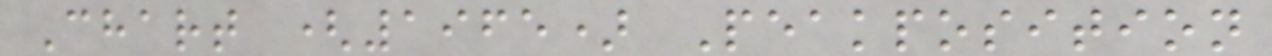Chart (1965) Peakposition
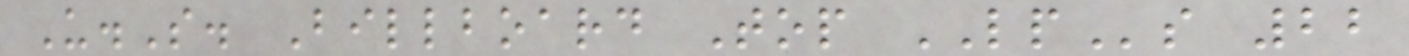U.S. Billboard Top LPs 22
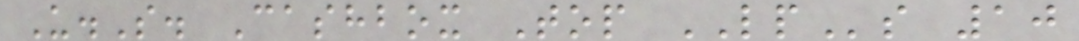U.S. Cashbox Top LPs 10
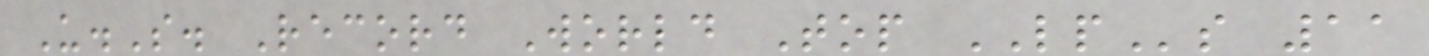U.S. Record World Top LPs 11
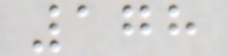178
